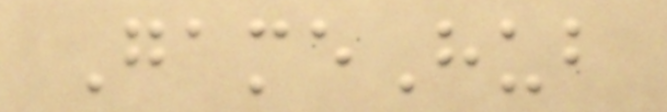GameHub
